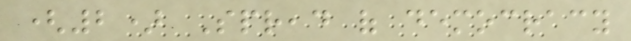(2) Spread of democracy
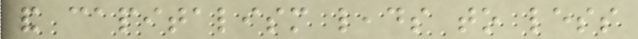and capitalism leads to less
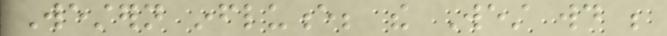Western influence; the West would be
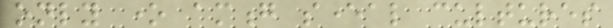only one among several cultures
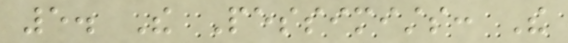5. The Pessimists: The
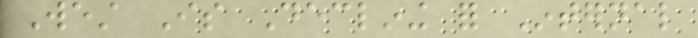West Is Declining for Internal
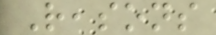Reasons
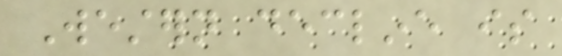Western decline is
